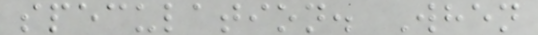speculation. When
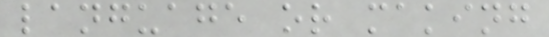language or making
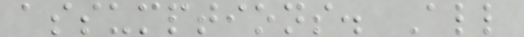assumptions. All
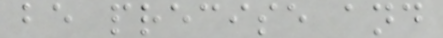be precise and
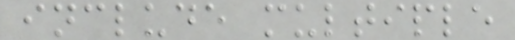include multiple
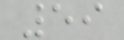59
